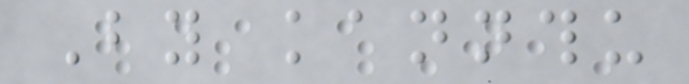By kannthu
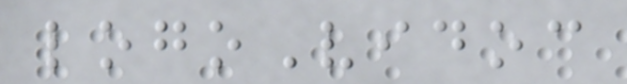logoVidoc
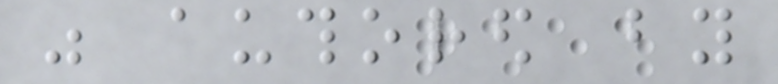was authored by
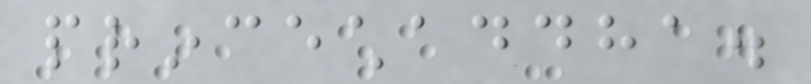princechaddha.
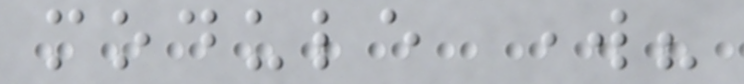module work?
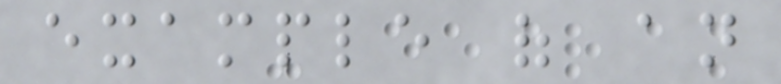example of an
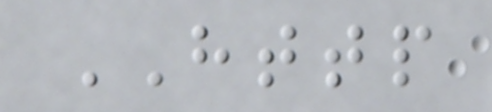HTTP
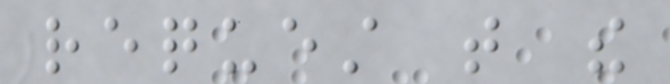request that the
